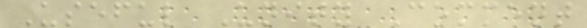Useful Unity Comment
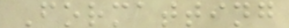Formatting
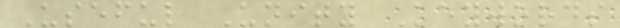Useful Unity Keywords
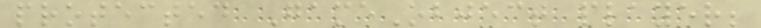protected GameObject player;
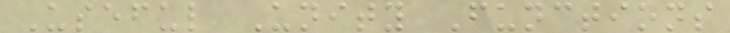Useful Unity Functions
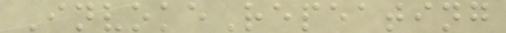InvokeRepeating
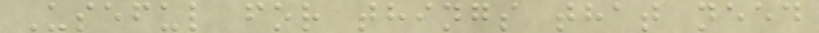Useful for things that need
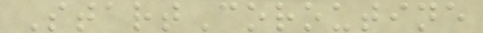StartCoroutine
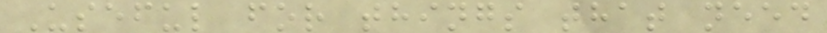Useful for things that need
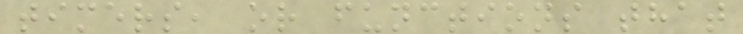timers, or functions that
